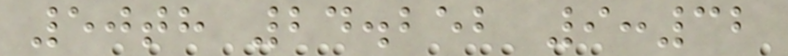50th 24.252 9:32
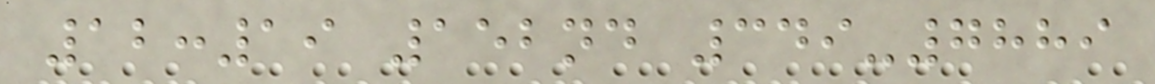12:19 152nd 349-7889
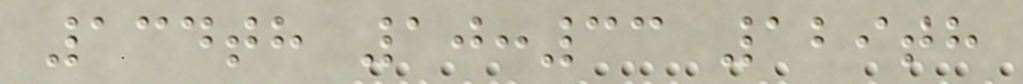134th 10:33 129th
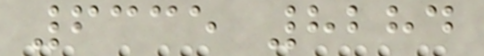6335 8284
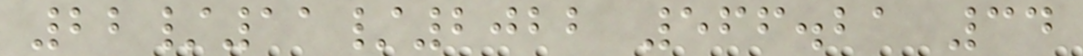22/11/2022 566.21 34
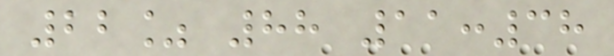22% 88 11:38
